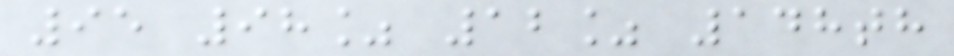95 98% 12% 148th
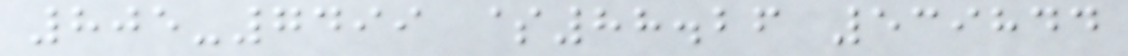805-7499 $88.26 539844
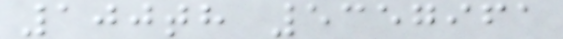100th 5357961
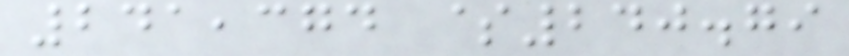241,374 $240.79
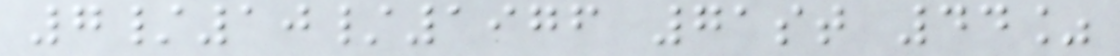7/10/1976 71st 44%
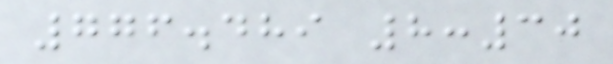776.489 8:30
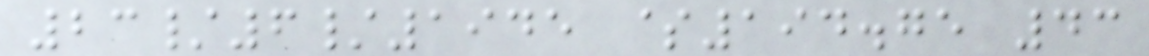23/6/1945 $194.75 43
